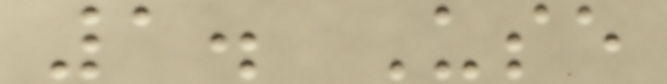1. Use
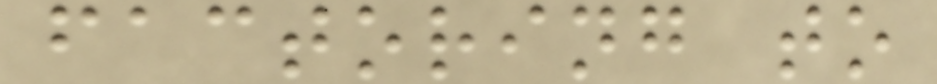factoring to
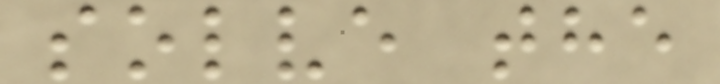solve the
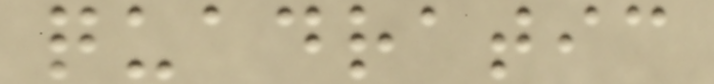quadratic
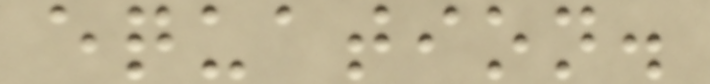equation.
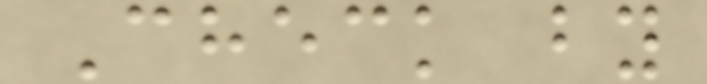Check by
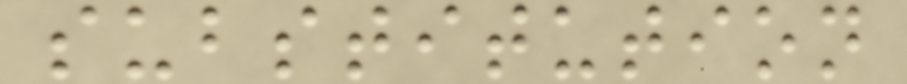substitution
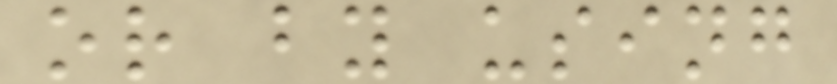or by using
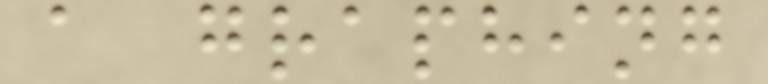a graphing
